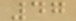47
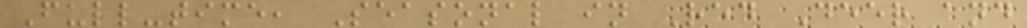Full-time, Seasonal in Red Deer and
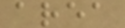area
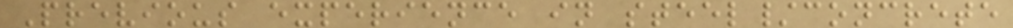Previous experience in steel/concrete
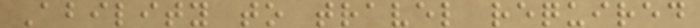Ability to travel required
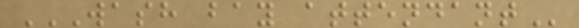WASH BAY ATTENDANT
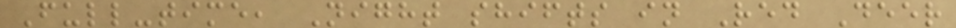Full-time, Night shifts in Red Deer
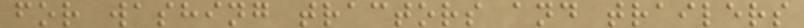for washing tractors and trailers
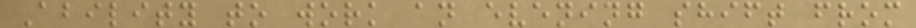Ability to work an evening shift from
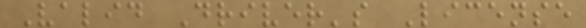Valid Driver's License
